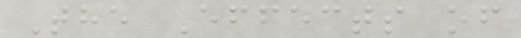The Effects of
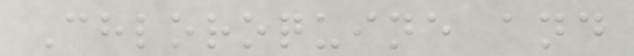Chloroquine and
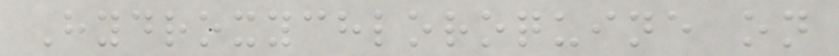Hydroxychloroquine on
